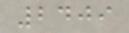2409
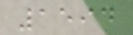1594
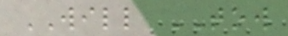WILL TOW
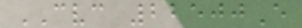CVC 22500E
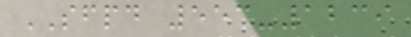SFPD 553-1239
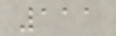111
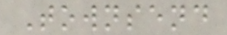Townsend
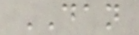DAN
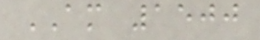AM 1500
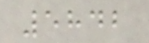5842
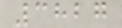3827
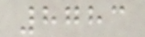8783
